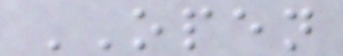OPEN
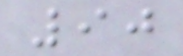90
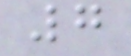7
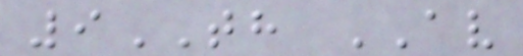9TH AV
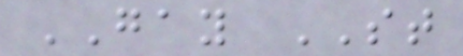GAY ST
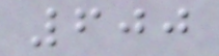600
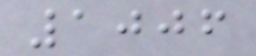1006
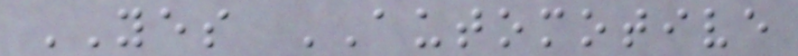YES AUTOMOTIVE
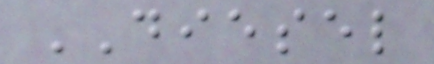DIESEL
